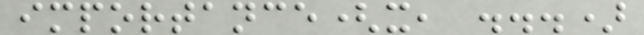importance(x, ...)
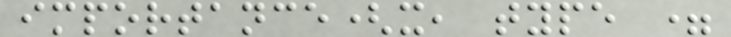importance(x, type =
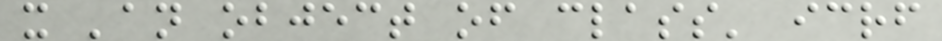x 'an object of class' icrf
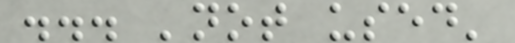... 'not used'
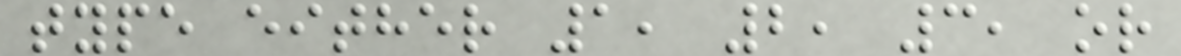type either 1, 2, 3, or
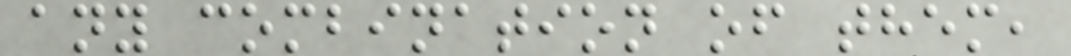any combination of them,
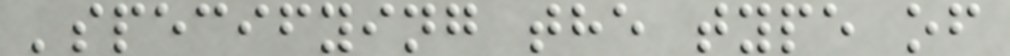'specifying the type of
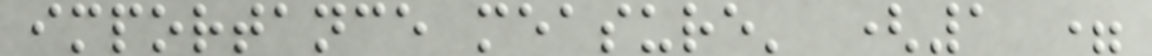importance measure' (1 =
